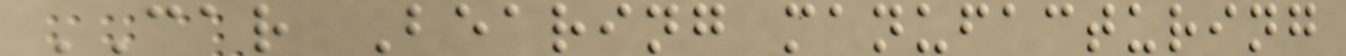CAR Bearing manufacturing
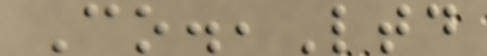Co.,Ltd
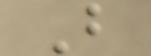B
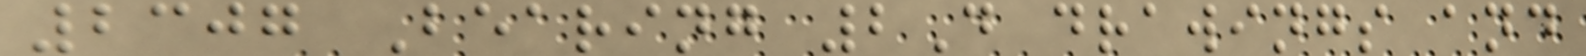2307 Bearing 2D drawings and
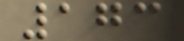173
